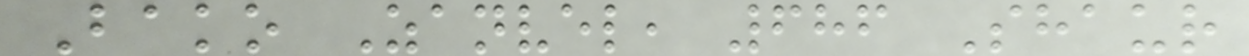Bako Zanvel, 686 Shaur
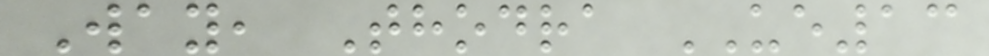Way, Thodra UE13
